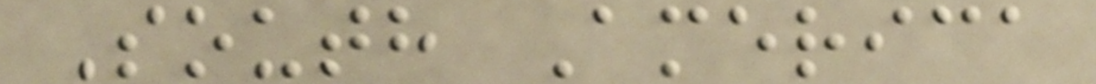South America
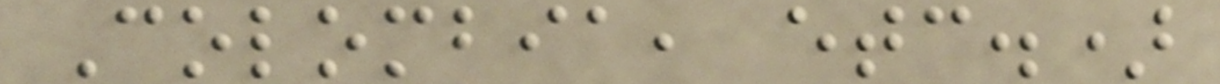Colombia, etc.)
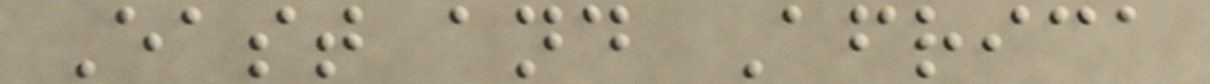East and Africa
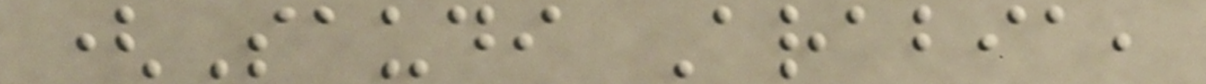(Saudi Arabia,
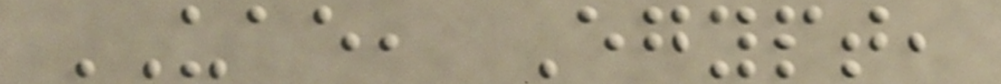UAE, Egypt,
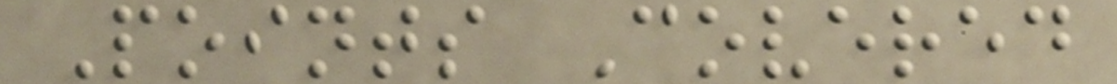Points Covered
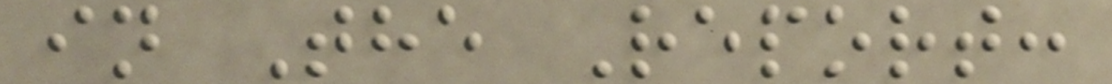in The Report:
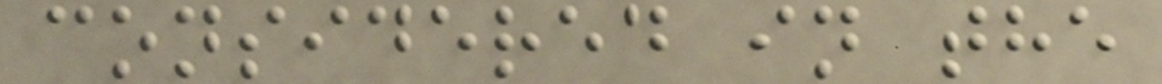considered in the
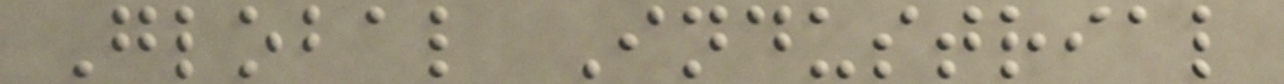Global Industrial
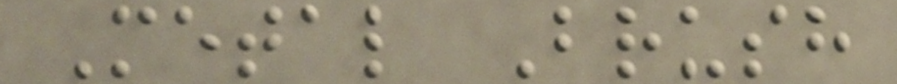Metal Brush
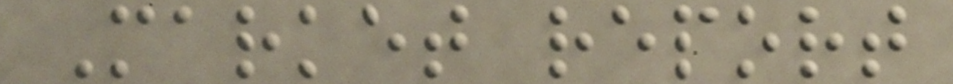Market report
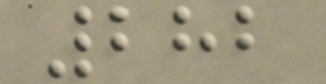282
